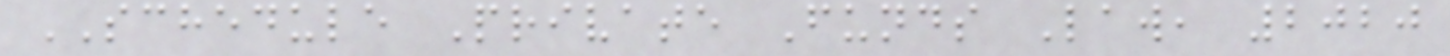SCHEDULE Private Funds Law, 2020
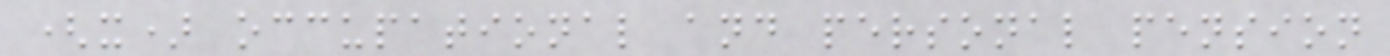(x) occupational and personal pension
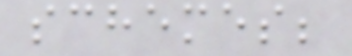schemes;
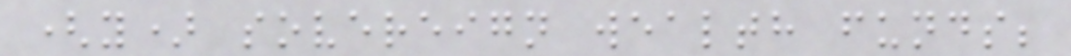(y) sovereign wealth funds;
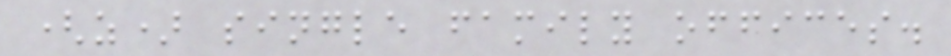(z) single family offices.
